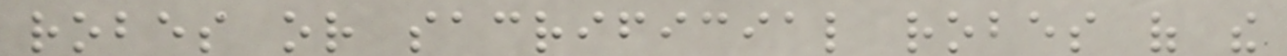robes or sacrificial robes of the
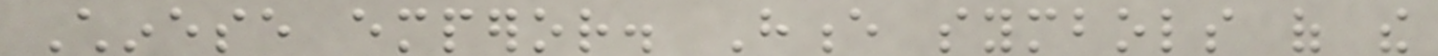Chinese emperor. Hence symbols of the
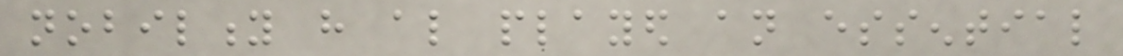nobility have also played an essential
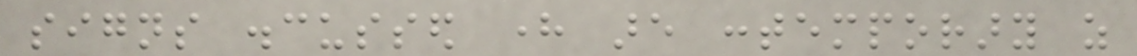signs discussed here are contemporary as
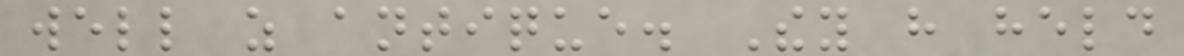well as antique. They have held
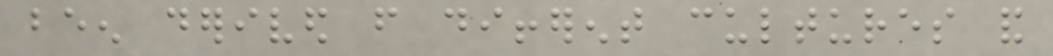been derived from different cultures and
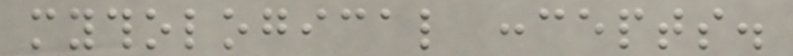mythological concepts.
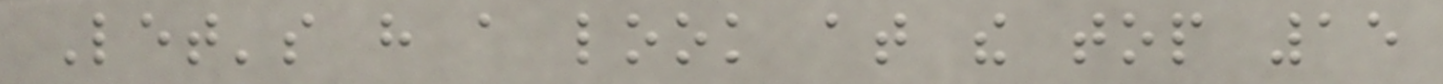Let's have a look at the top 15
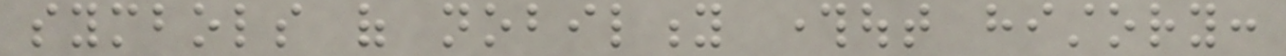symbols of nobility throughout history:
